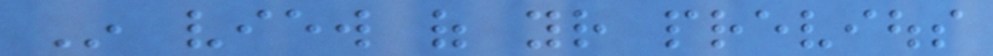In view of your previous
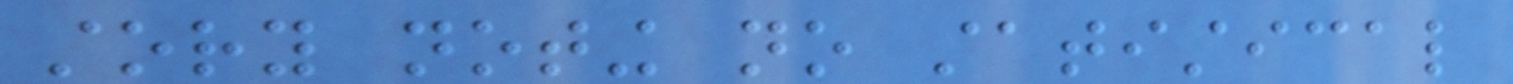story noting no statistical
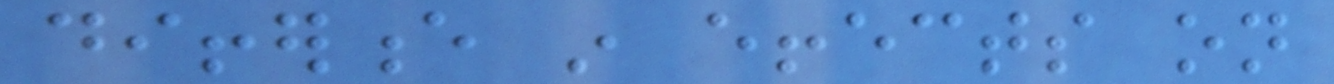difference in effects on
